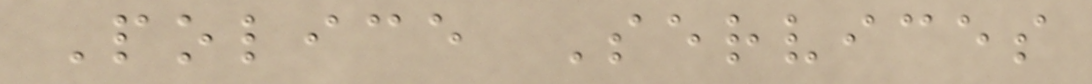Police Services
